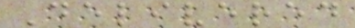Delivered
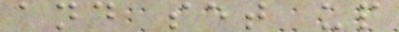and set up
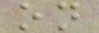on
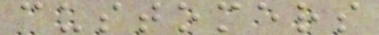customers
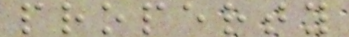property
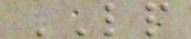LP
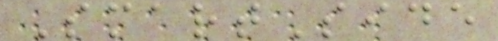SmartSide
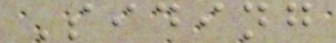Siding
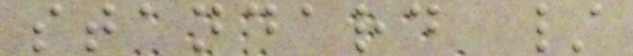standard /
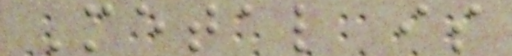Metal is
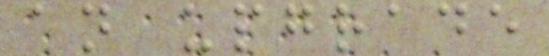an upgrade
